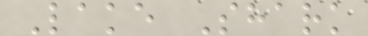Lake Shark
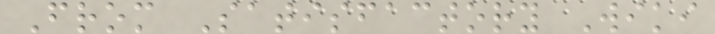From Satisfactory Wiki
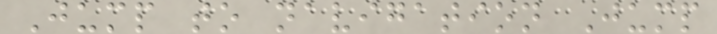Jump to navigation Jump
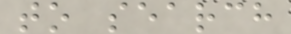to search
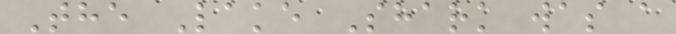The Lake Shark was a
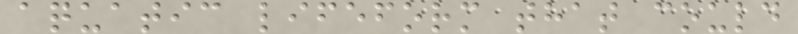aquatic lifeform that could
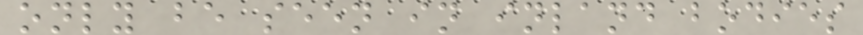only be seen in inland bodies
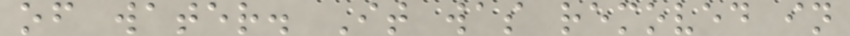of water. It was removed in
